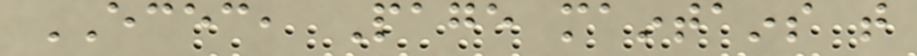ECEC, Page maintains that
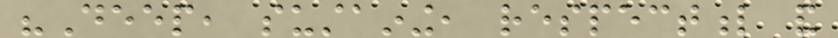"Deep, sustaining, respectful and
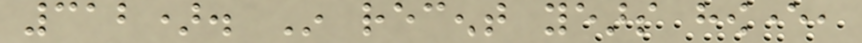312). In recent years however,
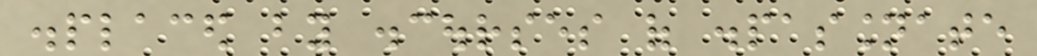displaced by discourses of dispassionate
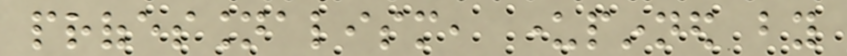professionalism, underpinned by
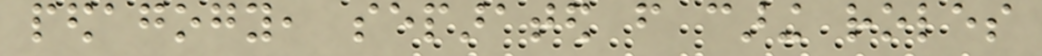pedagogy, separated from caring roles
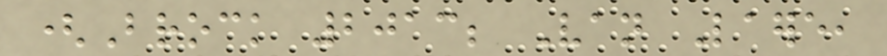(Brock 2013; Van Laere,
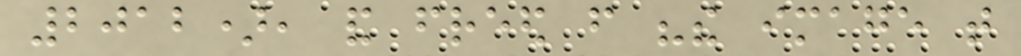2012), and freed from "the image that
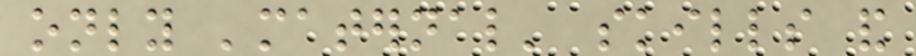only 'maternal' skills and
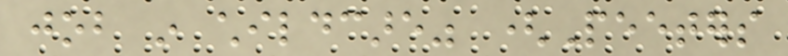job in childcare" (Peeters
